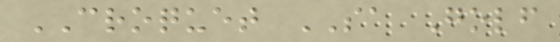CROQUET SA Golf
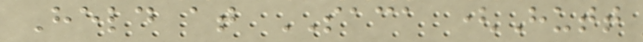Held at SACA (Hutt
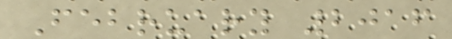February 2016
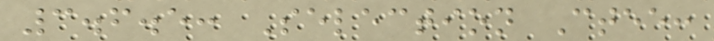3.6.5: Selection Ctee:
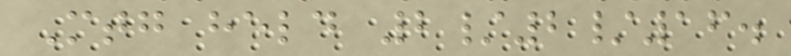Mtg held 2/2/16.
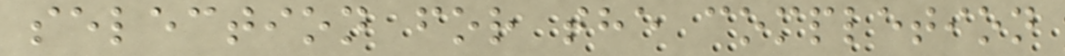selection for the completion
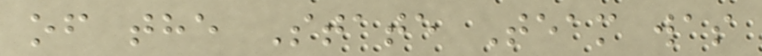of the State Team was
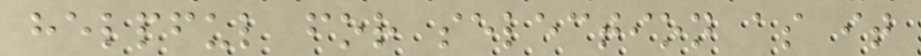helpful for selection as it
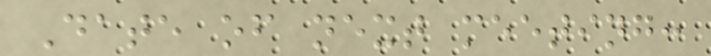Date of next meeting:
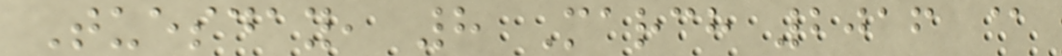Tuesday, 8 March 2016 @
